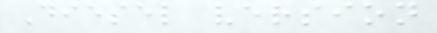Diesel version
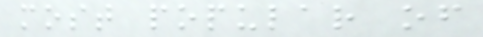most popular of
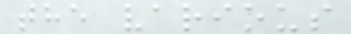the various
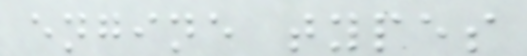engine types
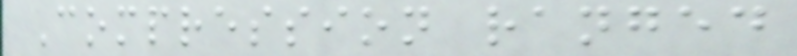Compression ranged
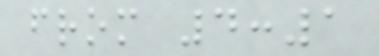from 4:1
